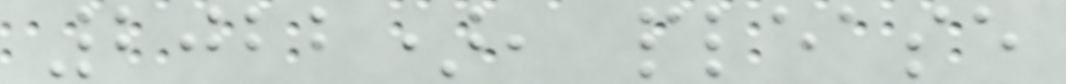2022), please
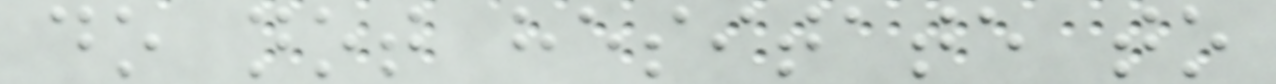do not hesitate to
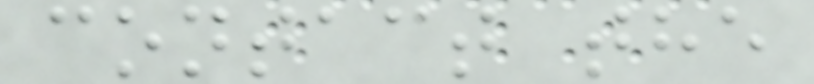contact the
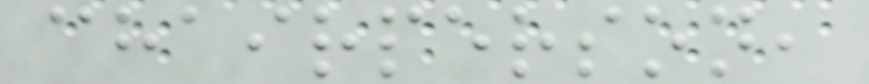chairperson,
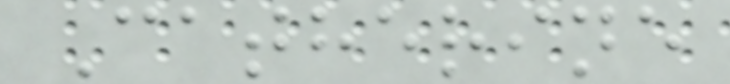Catherine
